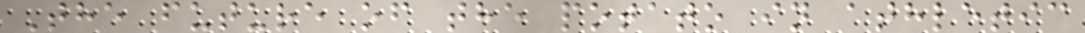The future of the potato in athletic
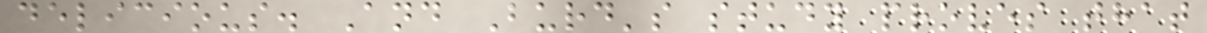delicious. And Burd's study proves that
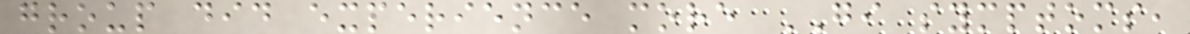group did experience more GI symptoms,
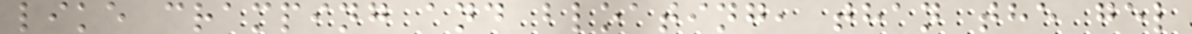like cramping and bloating, than the gel
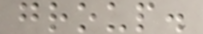group.
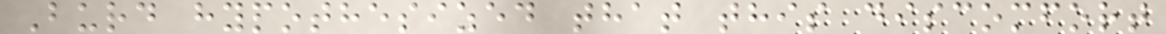Burd hypothesized that this discomfort
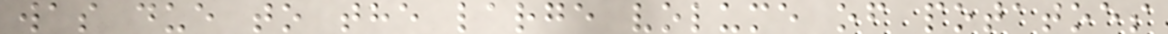was due to the large volume of potatoes
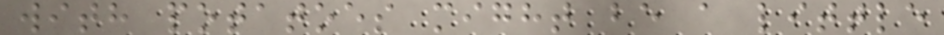with potatoes might be a little
